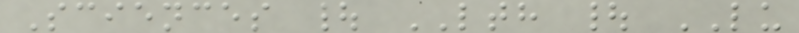Sciences | LTH | LU
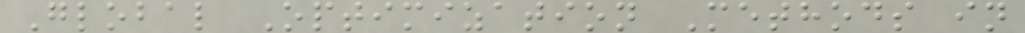Global Optimization Methods in
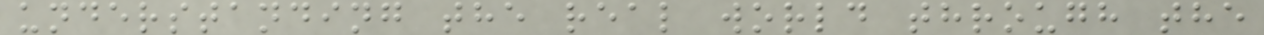understanding the real world through the
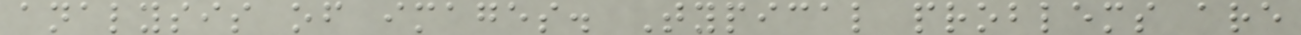analysis of images. Typical problems are
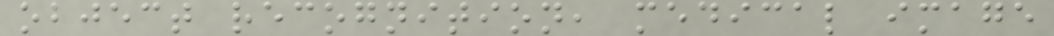object recognition, medical image
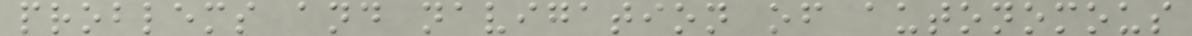problems and navigation of autonomous
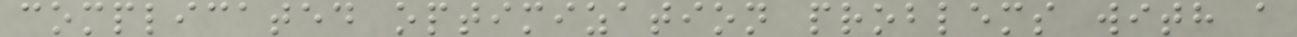complicated optimization problems with a
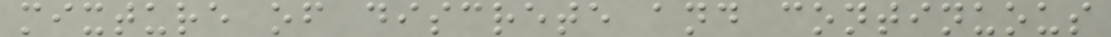mixture of discrete and continuous
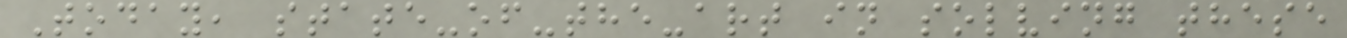Today, state-of-the-art in solving these
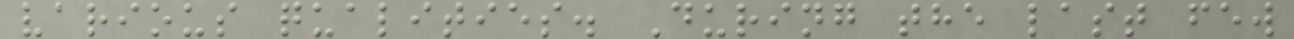various qualities. During the last few
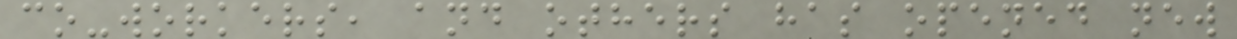co-workers, and others has opened new
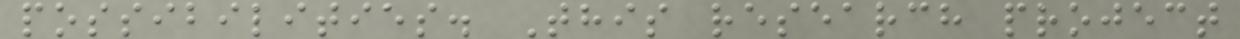possibilities. This research project
